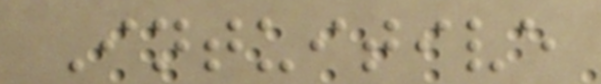Intuitive
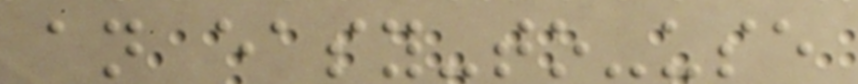an easy-to-use
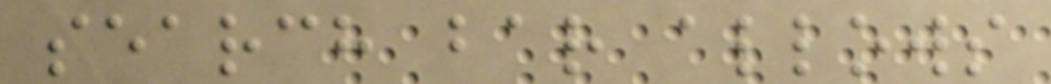search bar allows
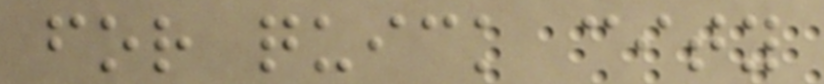for quick city
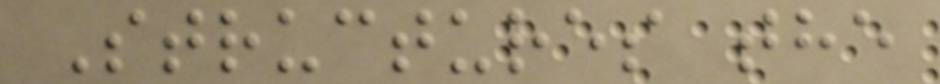Structures the
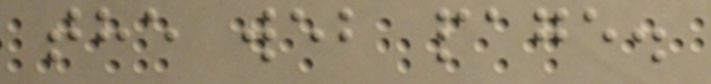the web page.
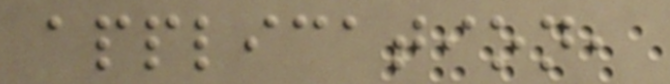application,
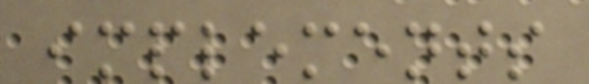implements
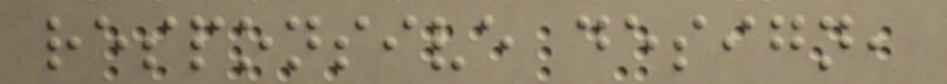responsive design,
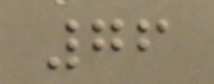76
